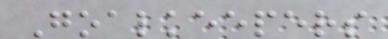Goalkeepers
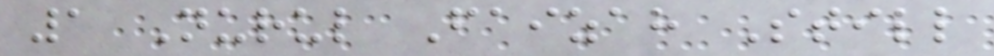1 Nurul Faizah Still
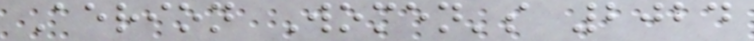Aerion Women's 2024
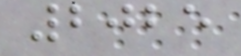2025
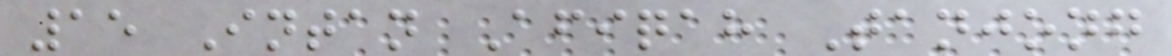15 Intan Afiqah Tanjong
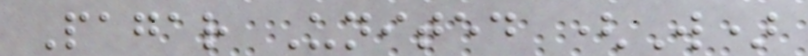Pagar United (W)
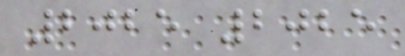2025 2025
